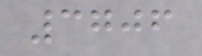3706
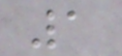1
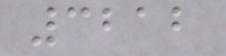3212
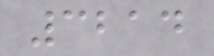3214
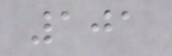101
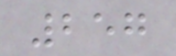257
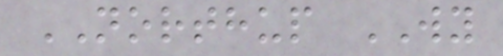NORTHUP WY
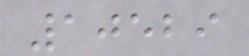10529
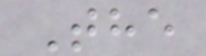The
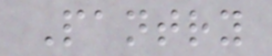Pantry
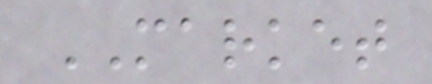MARKET
